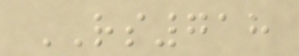RS718
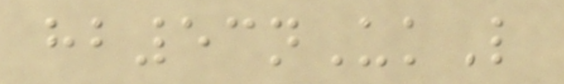hb53nUkL
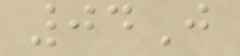04J
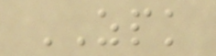ZPK
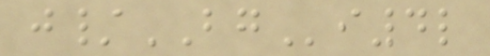j/BGi4l
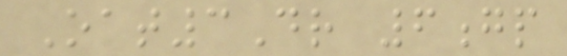Oat3Dr 6gp
